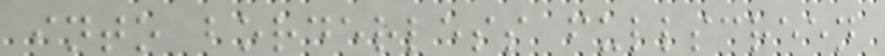into borderless fullscreen
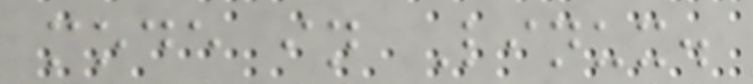mode in Linux.
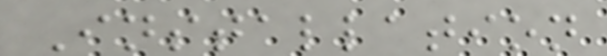Installation
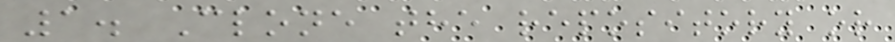1. Clone the repository or
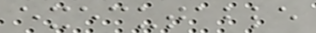executable
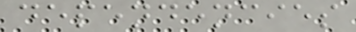dependencies
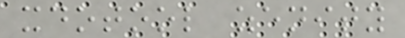xdotool zenity
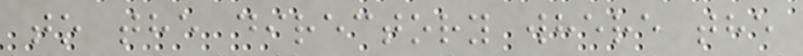to the directory where the
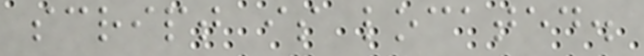script is located.
